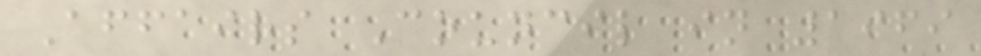Affairs Council in 1969
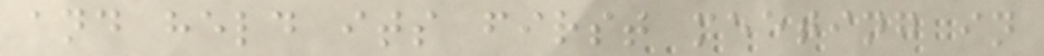and held its first meeting in
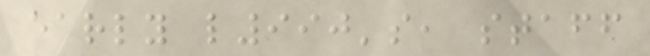early l990's, staff
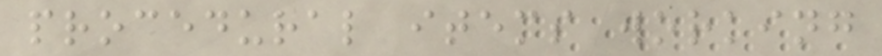procedural items working
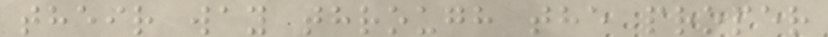their way through the proper
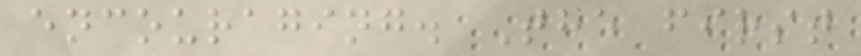encouraging. The first
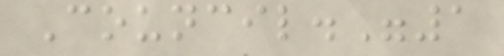Council."1
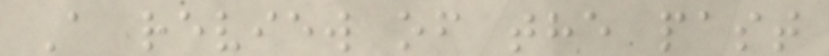A review of the past
